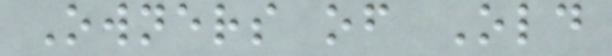Owners of Old
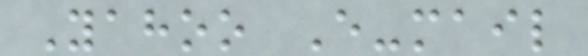Yahoo E-mail
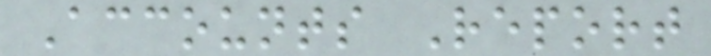Accounts Report
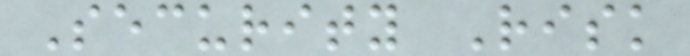Security Risk
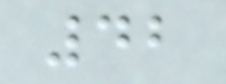42
